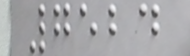7524
